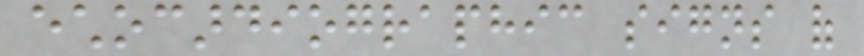echocardiographic signs of
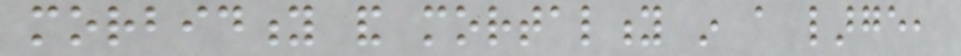morbidity and mortality in a large,
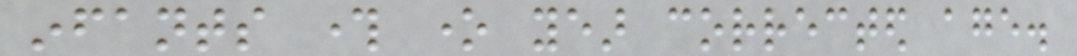infants through one year corrected age.
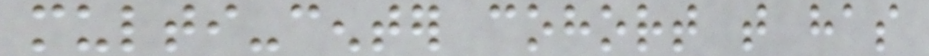multi-center cohort that has
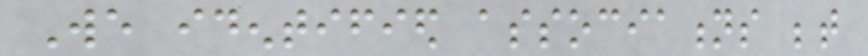We identified associations between
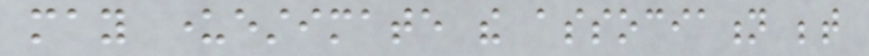may underestimate the association between
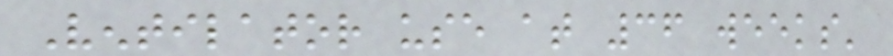Ventilator use at 36 weeks'
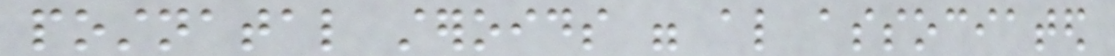postnatal steroids were also associated
